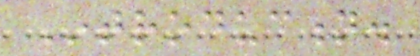Introduction.
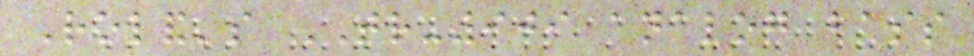Roland's TR-909 analog bass
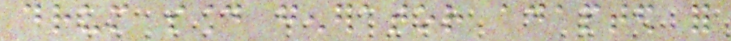drum sound generator adapted for
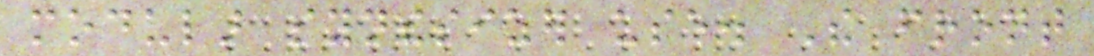modular synthesizer use. The front
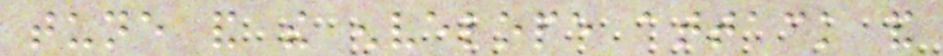tune and the envelope attack and
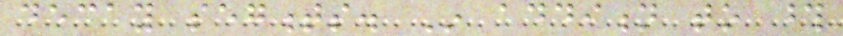decay segments. In addition to those
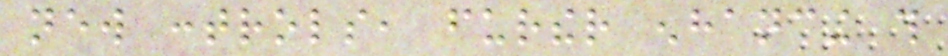new controls, further enhancing this
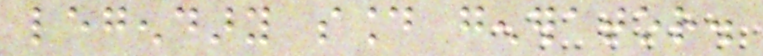legendary sound generator.
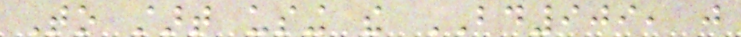To start using the BD909, just
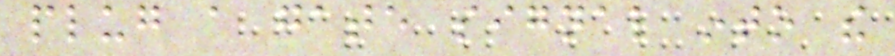plug a gate signal into the
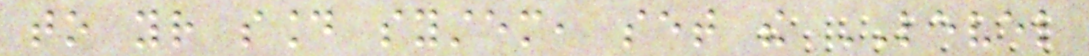to your sound system, set the LEVEL
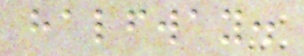halfway.
